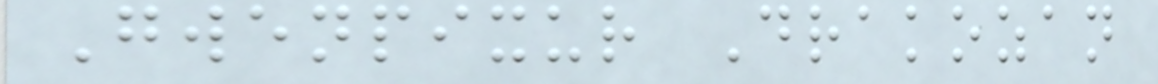Gwenpixur Drakozan
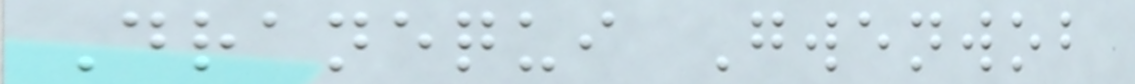Dranequi Gwenwob
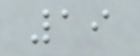19
